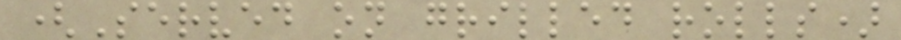(Served on grilled rolls)
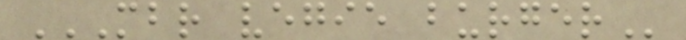MBR VEGIE BURGER
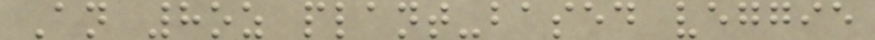An 8oz plant-based veggie
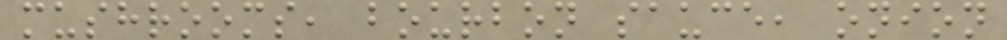mushrooms, bourbon sauce, onion
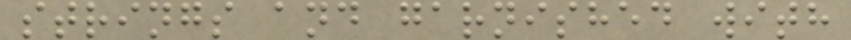strings and garnished with
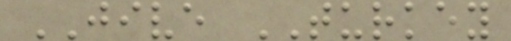JIVE TURKEY
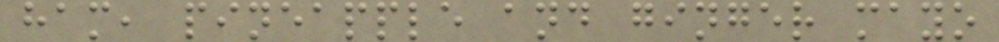ham, pineapple and ginger mayo
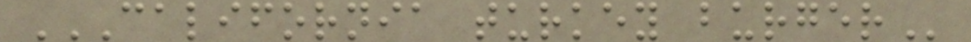CALIFORNIA TURKEY BURGER
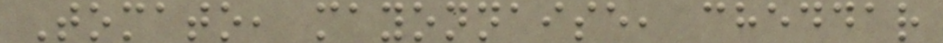Tomato, mayonnaise, cheddar
